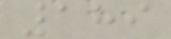189
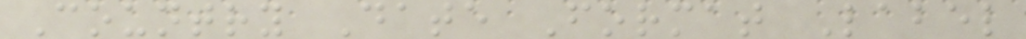Country Date Format Label
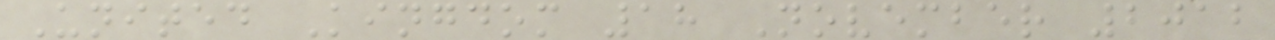United Kingdom 18 November 2012
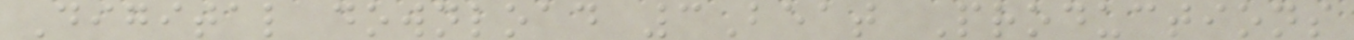Digital download 3Beat Productions
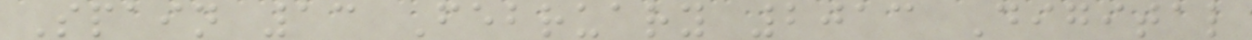Spain 13 February 2013 Digital
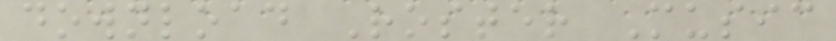download Roster Music
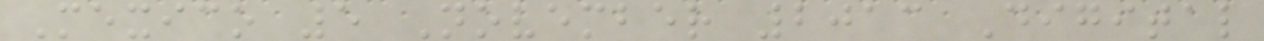Mexico 5 November 2013 Digital
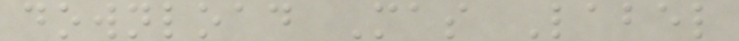download Mas Label
